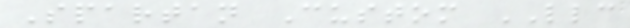Spartan Custom LLC
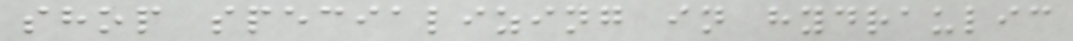shop specializing in hydraulic
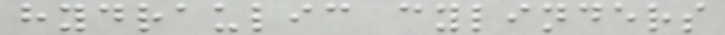hydraulic cylinders
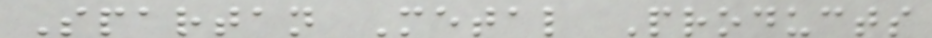Spartan Metal Products
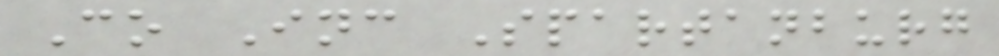Co Inc Spartanburg
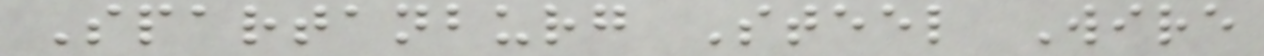Spartanburg Steel Wire
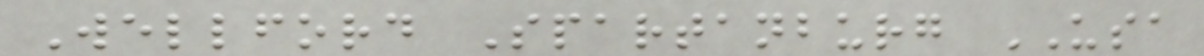Wellford Spartanburg USA
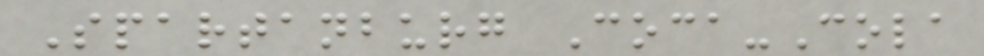Spartanburg Coca-Cola
